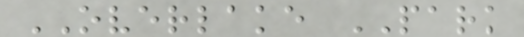OVERLAKE PARK
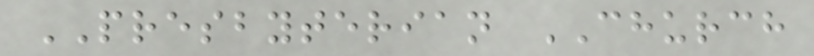PRESBYTERIAN CHURCH
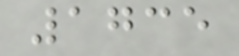1735
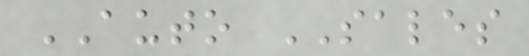AUTO SALES
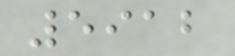5912
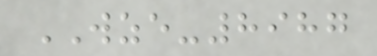WZE-8987
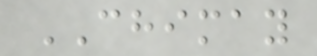CHIMAY
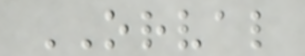ORVAL
